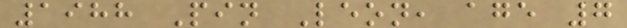1988 Pin Leon, age 7
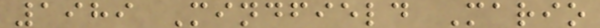1989 Mindfield Mario
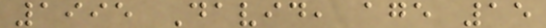1995 David, age 15
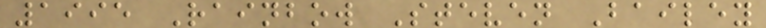1995 Rainbow Steven Bailey
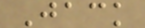Jack
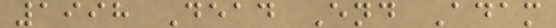1998 Dead End Adam
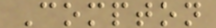Compton
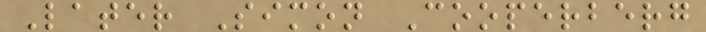Later Simon Cooperberg
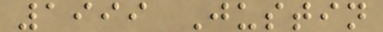1999 Justin
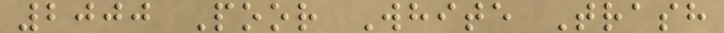2000 Poor White Trash
